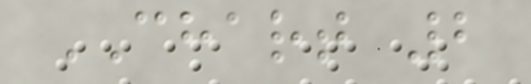CHART 2
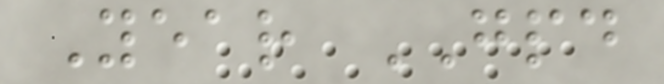Year GPD
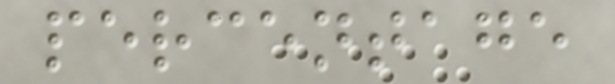percentage
